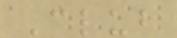Club
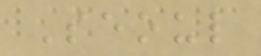Seoul
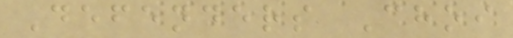Defenders Choi
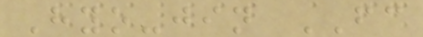Hyo-jin FC
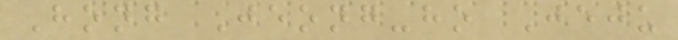Hong Jeong-ho Jeju
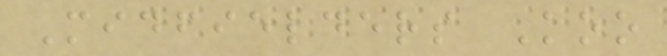Midfielders Koo
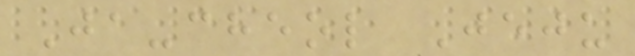Ja-cheol Jeju
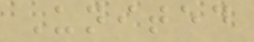United
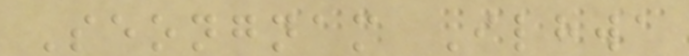Seongnam Ilhwa
